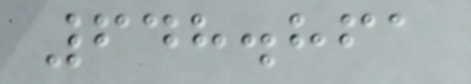648.861
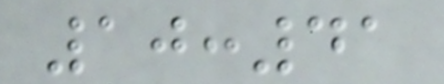10:41
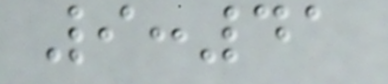9:41
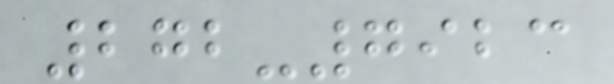272-7923
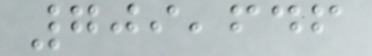709,646
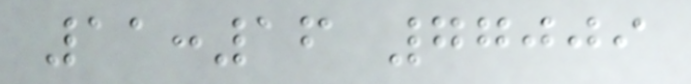11:16 77009
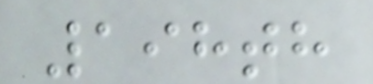198th
